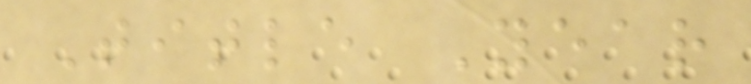Title Year
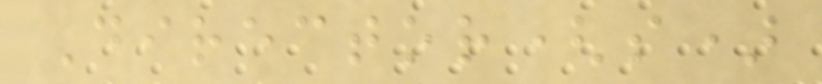Director(s)
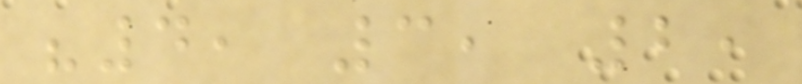"4, 3, 2,
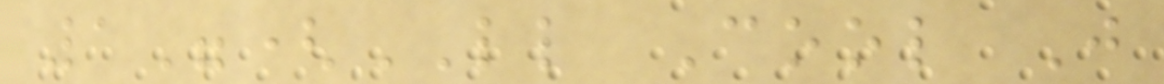1"(LL Cool J
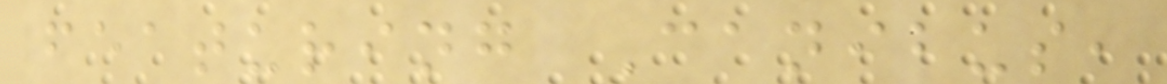featuring Canibus,
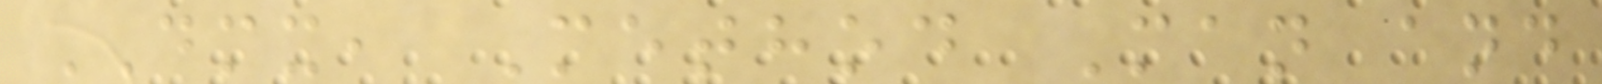DMX, Method Man and
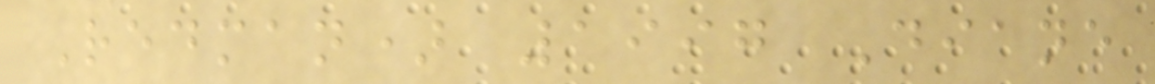Redman) 1997 Diane
